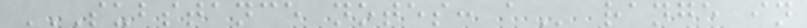SUBSTANCE NOTES: A range in
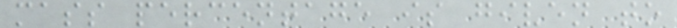mass percentage is given to
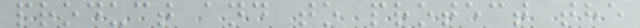product and to protect the
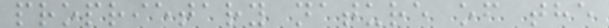proprietary nature of the
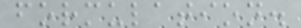formulation.
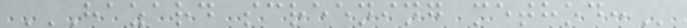HAZARD SCREENING METHOD:
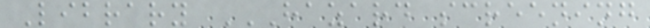Library HAZARD SCREENING
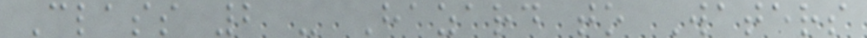Class 2 - Hazard to Waters
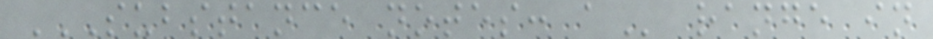SUBSTANCE NOTES: A range in
